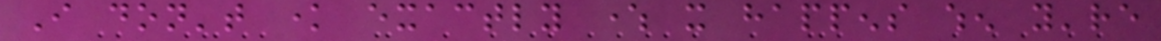I don't know exactly where it happens when you're
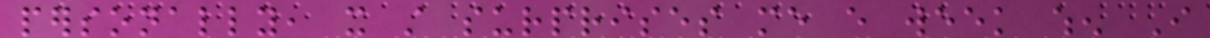personally, it still surprises me every week when I
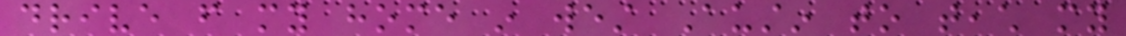drive from my home in west Austin to teach my
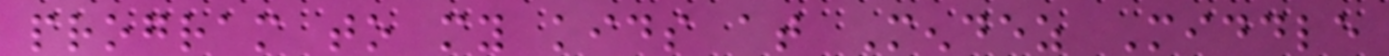program to my kids at Mendez Middle
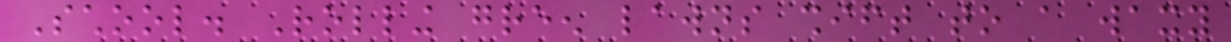School. Rolling green lawns shift to a waxy
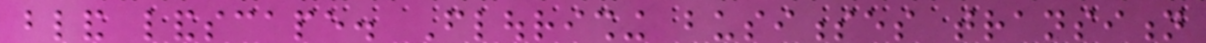bland landscape. Flourishing businesses transition
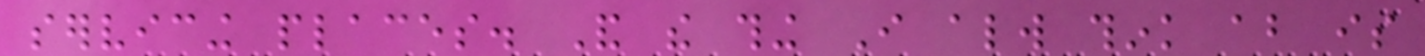servicing places. And the thing I always think about is
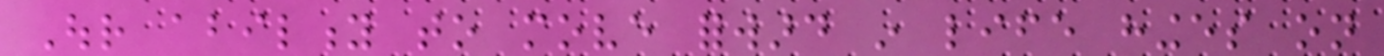Our ability to move forward in life hinges on
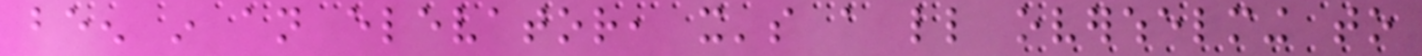been in an elevator, it's a little overwhelming to
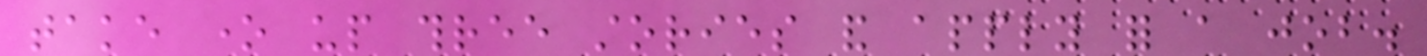take one up three stories and apply for a job.
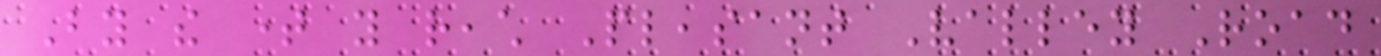By the time you reach Pleasant Valley Road
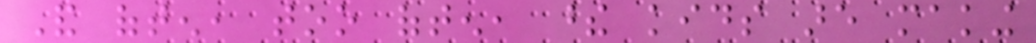And often, too often, these kids are making
